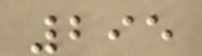295
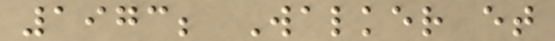1973; Walker et
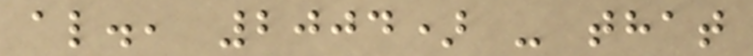al., 2004) - that
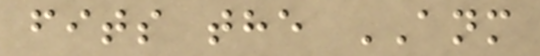fits the ANM
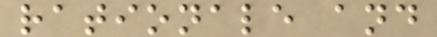rationale and
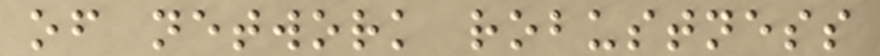of network robustness
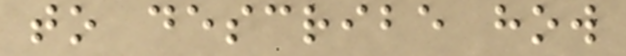to describe how
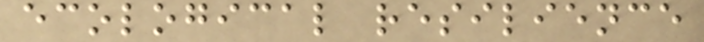ecological resilience
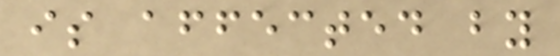is affected by
